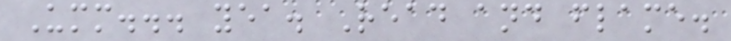Umm... yea. Read and flame.
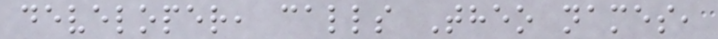developer, calls Theo names,
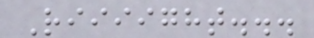Riiiight...
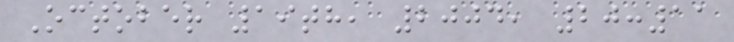October 19th, 2004, 20:11
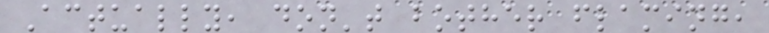Actually, don't bother flaming,
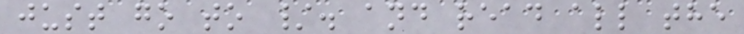just go to /. and read all the
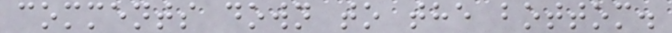comments down to the bottom.
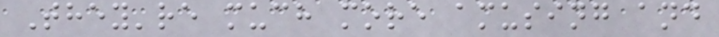They're much more amusing and
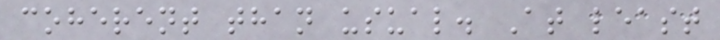coherent than usual. At least
